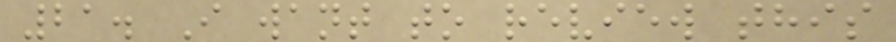21. I want to review this
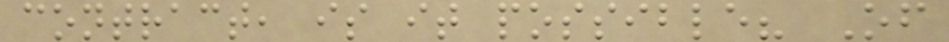contract, is it possible? Of
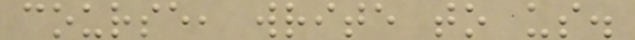course, write to us.
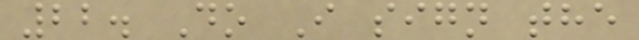22. Do I sign the
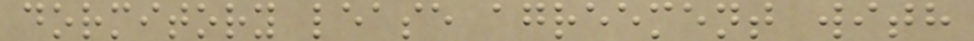dormitory lease agreement with
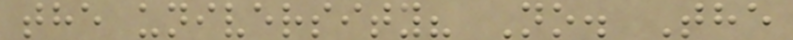the university? No. The
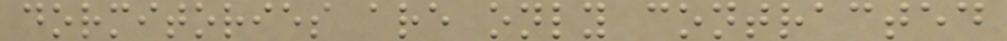dormitories are only contracted
